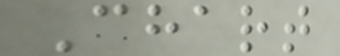Chart
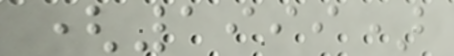(1999)
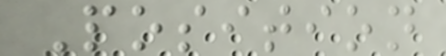Position
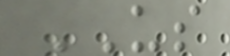US
